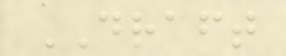DRAFT
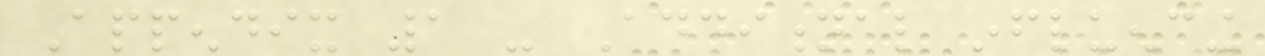Appendix 1 - Additional influencing
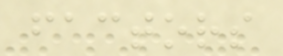factors
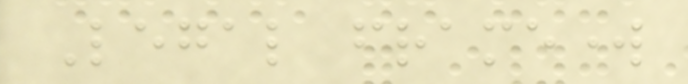Legal framework
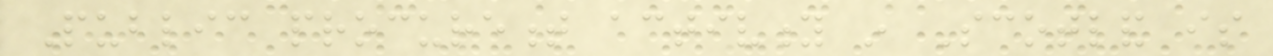Public procurement activity in Scotland is
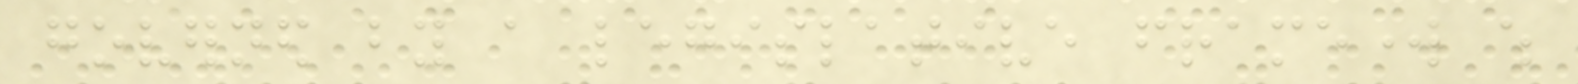governed by a legislative framework which
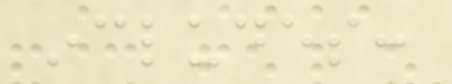includes:
